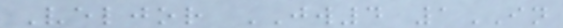Veljor JW4 1IN
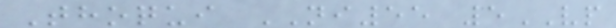Thoqui NI55 5VP
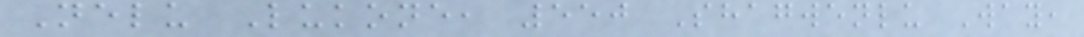Nelu Lukone, 550 Shagwenlu Way,
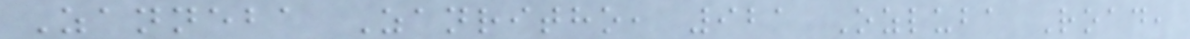Zanneba Zanritho, 921 Ozluba Road,
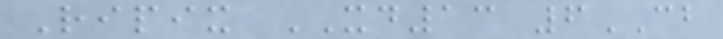Ripix XD13 6CB
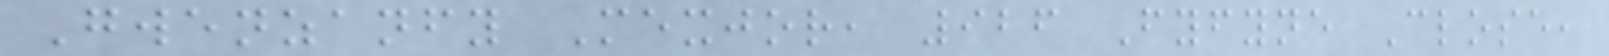Gwenzanfy Mexjor, 926 Fyfyne Close,
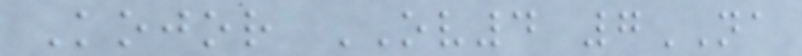Kojor OV4 7NA
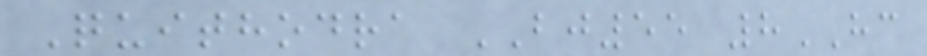Quithodra BJ55 8HC
